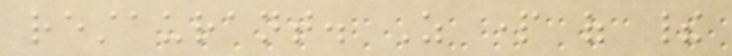restaurant. As part of their
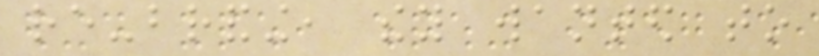re-branding, they wanted to
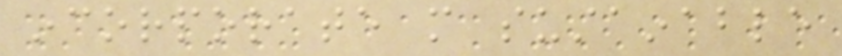incorporate more sustainable
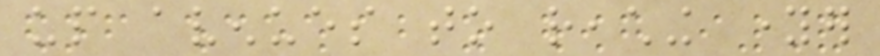up avenues to reaching younger
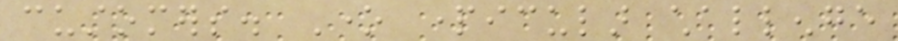customers. One particular challenge
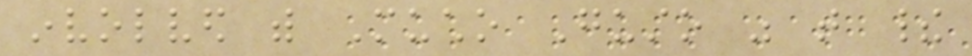involved with Mucho Gusto was that their
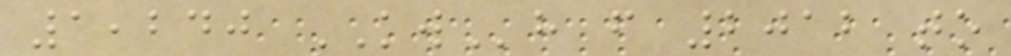1,240 KWh from 2012 to
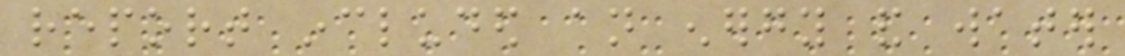report included an energy and water
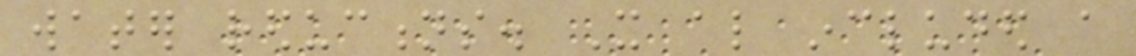water reductions. It also included a
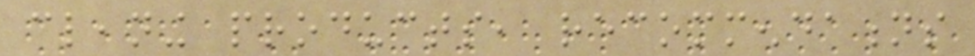cleaning products, recommendations
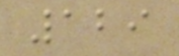129
